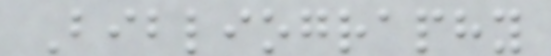Bibliography
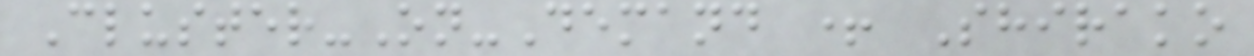Cluster-On-Demand + Shirako
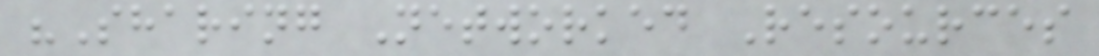"Sharing Networked Resources
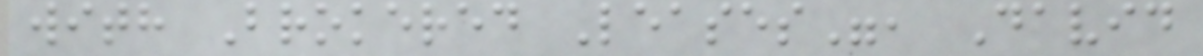with Brokered Leases", David
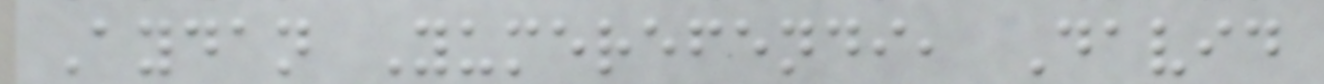Aydan Yumerefendi, David
